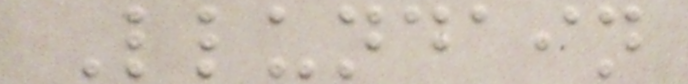Llundain
